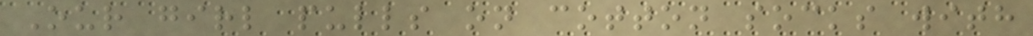Our girl pulls on cotton socks with
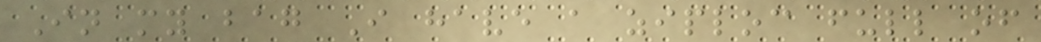In my bag I have a ziploc full of
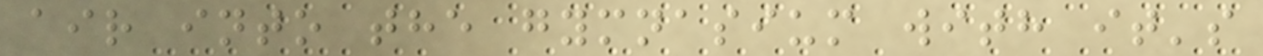air into the gymnasium with it's
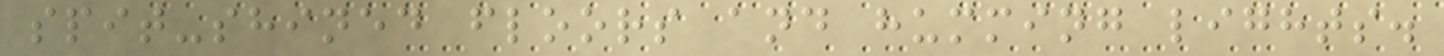spit-shined floors and humming lights.
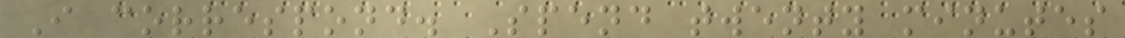I correspond. Spend twenty minutes
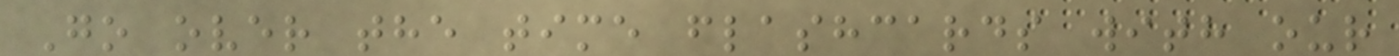Go over the time flashcards with our
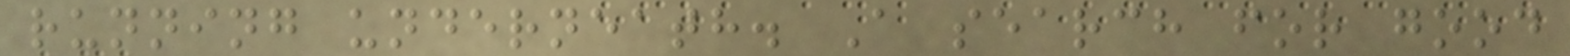running underneath. A search for good
